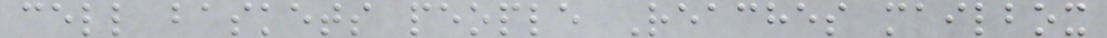cell baskets people Reaches mailbox
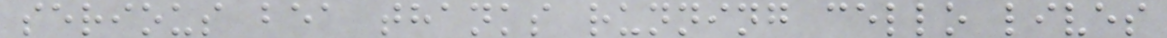serious bea thanks running cello lives
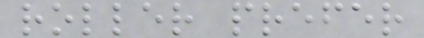roller prefer
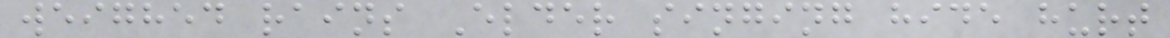weighed rains Elder singing hide hurt
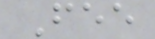Fee
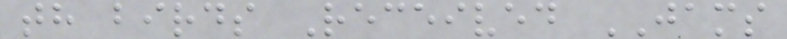th birds Received JAMS
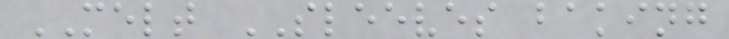MELT SLEEVES baking
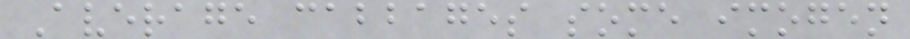Average cabbages some imogen
